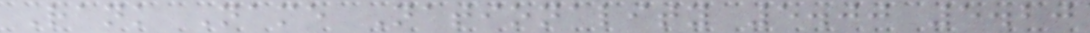Rank Name Nationality 5.00 5.20
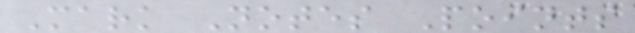Mark Notes Points
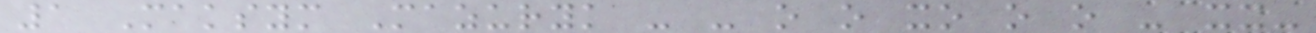1 Maksym Mazuryk - - o o xo o o - xx-
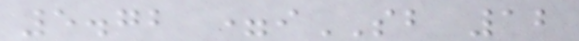5.72 =iSB 12
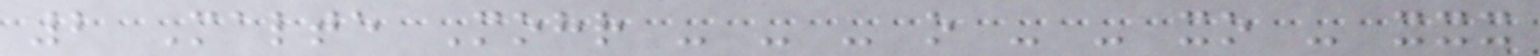2 Malte Mohr - - - o - - xo - xxx
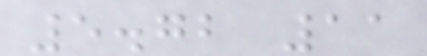5.72 11
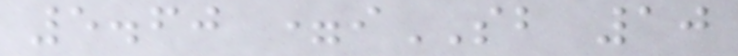5.60 =iSB 10
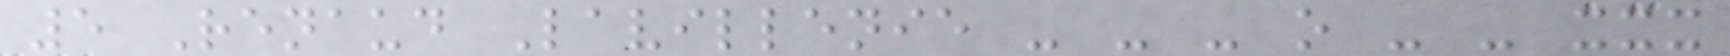5 Renaud Lavillenie - - - o - - xxx
